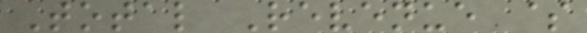Total Revenue $
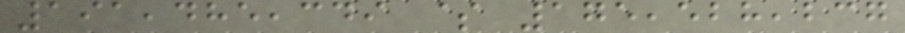191,485,349 $ 175,528,237
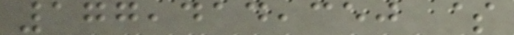177,414,350 $
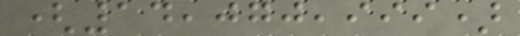(14,070,999)
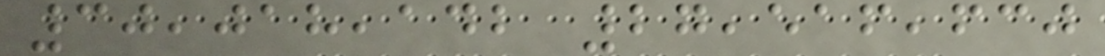30,018,142 27,516,630
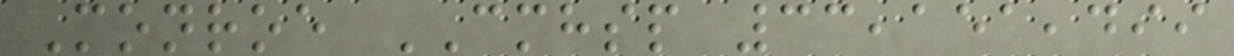Monroe CMHSP 33,151,499
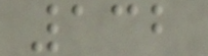132
